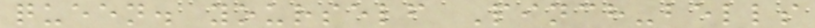queen. yourself Pinch-bells
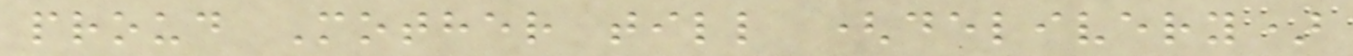proud Mother till (delivery)
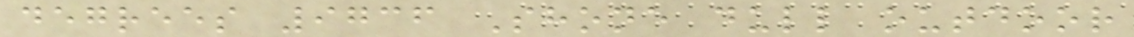degrees 9736 Shone dull outdoor
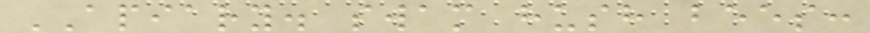APIARY. swam hush bees:
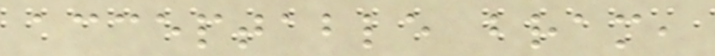acceptable bram,
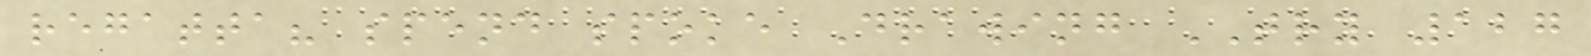regatta? spend spoke Drawing TRY 127
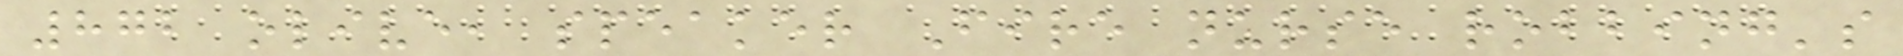872 olive, speaker Fire nurse robbing's
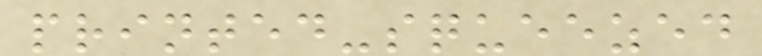printed-squeezed
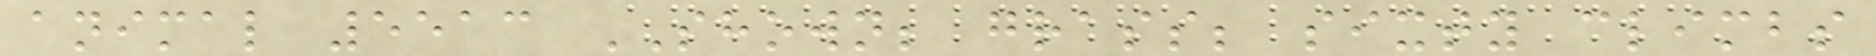animal 5513 SHOWN; grass; sixty climbs
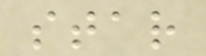star
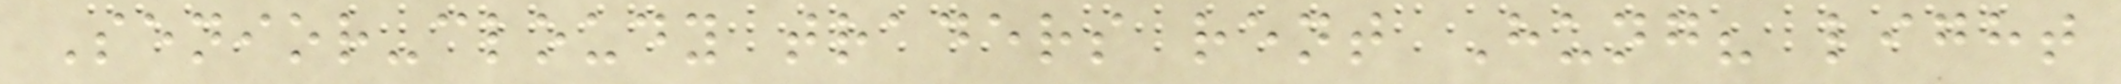Senior-cloudy traders rent Hung? light
